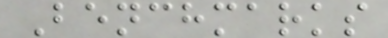Benchmarks
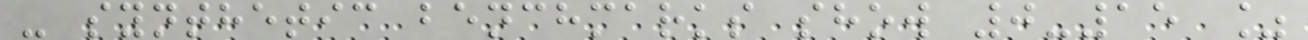- synthetic benchmarks show 0-15 %
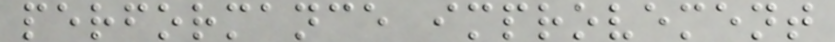performance improvement
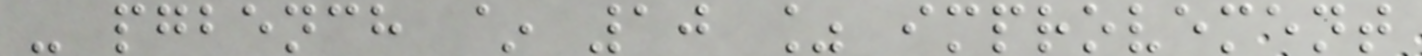- pgbench ~ 10 % improvement
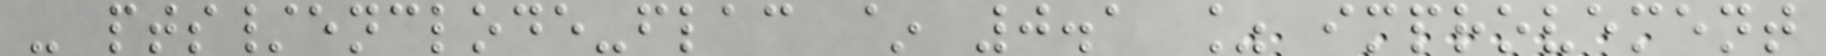- pts/enclode-flac ~ 0.1 % improvement
